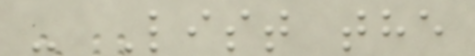- List the
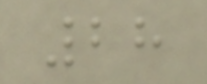28
